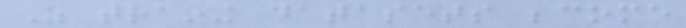As training datasets become
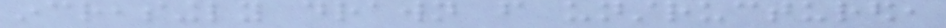increasingly drawn from unstructured,
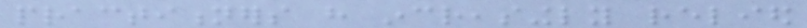practitioners have increasingly relied
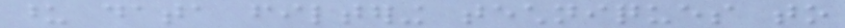upon data filtering techniques to
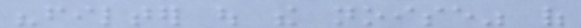"filter out the noise" of
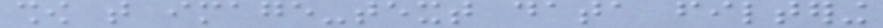show that image-text data filtering
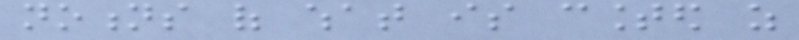notions of what is counted as
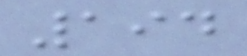194
